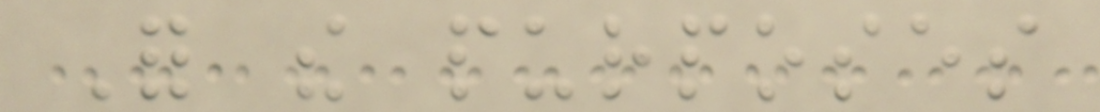For the purposes
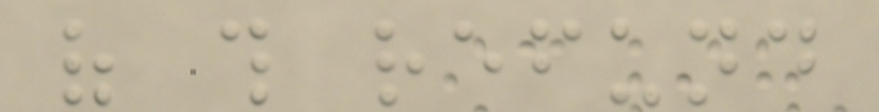of this refund
